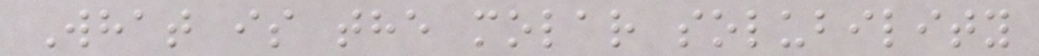What is the molar solubility
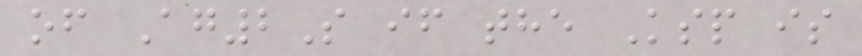of Ag2S if the Ksp is
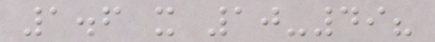1.6 x 10-49?
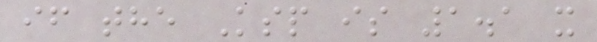if the Ksp is 1.1 x
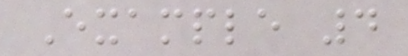Example 4
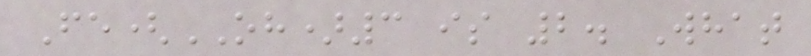Fe(OH)3 is 2. What
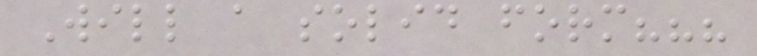Will a solid form???
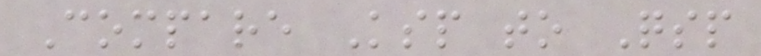Compare Ksp to Qsp
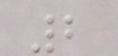2
